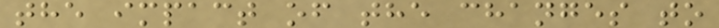the impact of the changes to
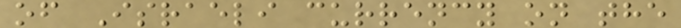of Israeli currency on the
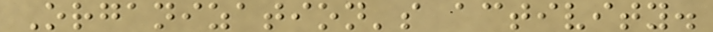Organization's activity.
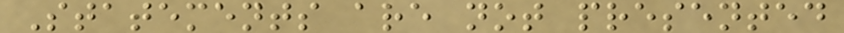Statements are not presented
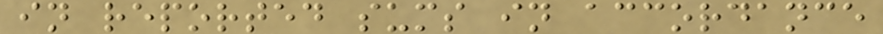in reported sums in accordance
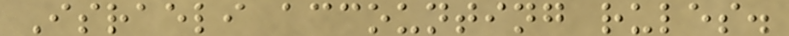Israeli accounting rules.
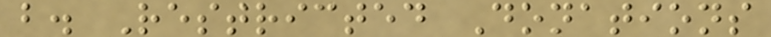b. Restricted Donations
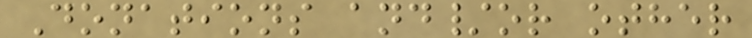Donations and/or other
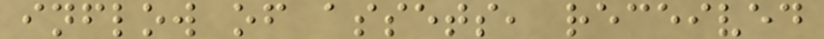inflow of assets, received
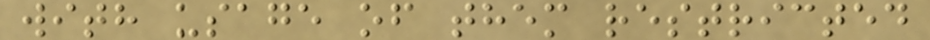with usage of them restricted
